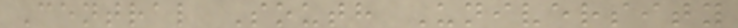Central South University
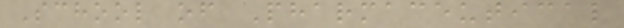School of Pharmaceutical
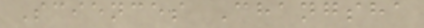Sciences Changsha
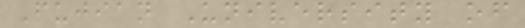Fujian University of
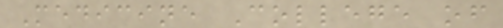Medicine College of
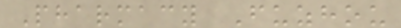Pharmacy Fuzhou
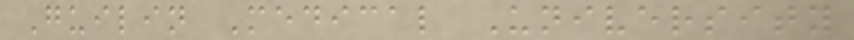Guilin Medical University
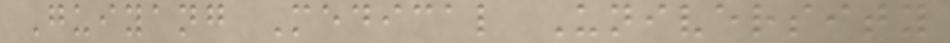Guiyang Medical University
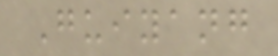Guiyang
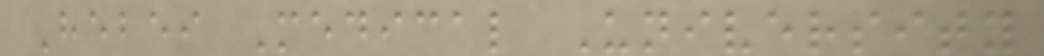Hebei Medical University
